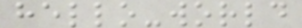hello-world
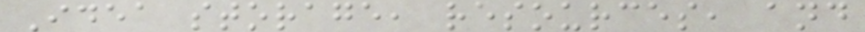Idea storage, resources, and
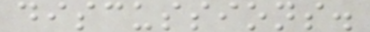discussions.
